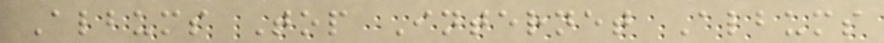Albums Top Internet Albums
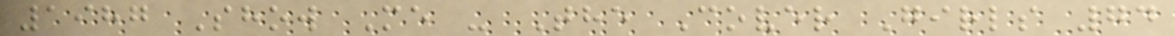1987 Show Me - The Cover Girls 74
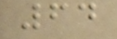64
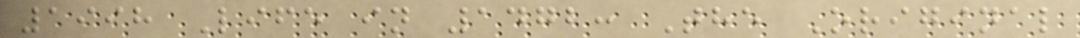1998 Life in 1472: The Original
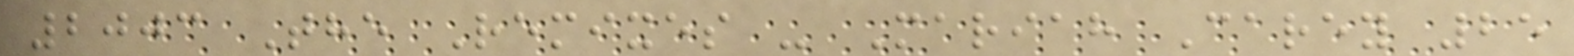2003 The Remixes - Mariah Carey 25
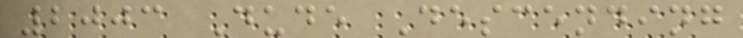2003 Dude Descending
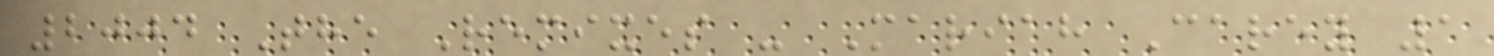2004 The Remixes - Mariah Carey 1
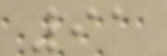91
